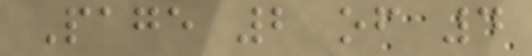Page 2 of 4
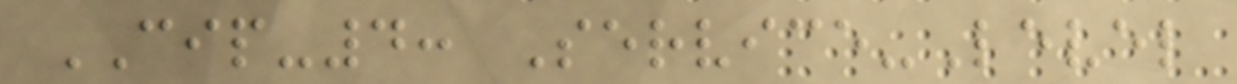CIP-4: Service-Level
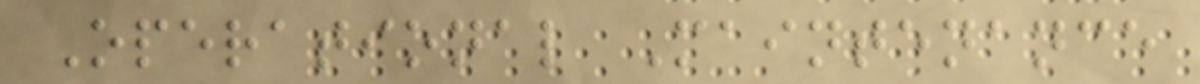Operational Maintenance
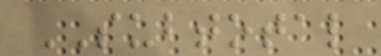SUBTOTAL
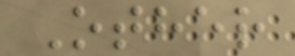Other
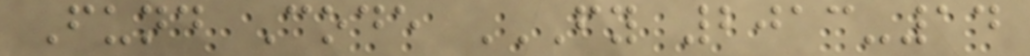Fund Code FY 2013-14
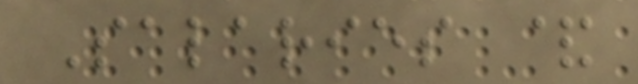Salaries &
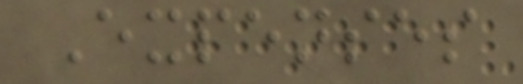Expenses
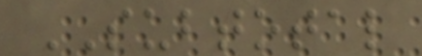SUBTOTAL
